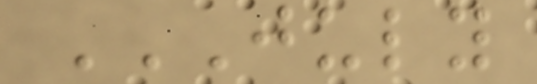JULY
